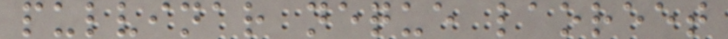pulvinar neque laoreet
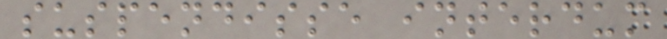suspendisse interdum
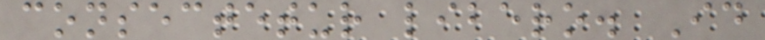consectetur libero. Id
